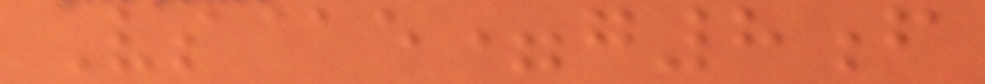Vs@e=g8f
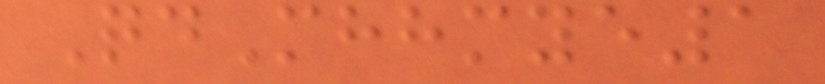QdMhhmye1
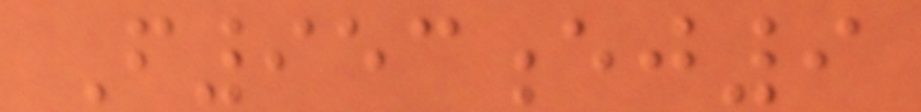F953ej9
